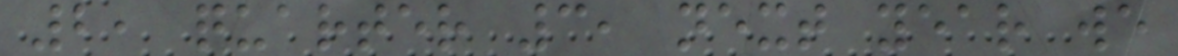2, quarter 3, next year we
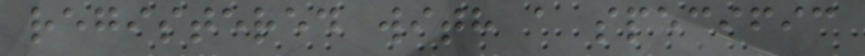registered with a specific
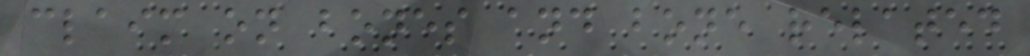claim on bones and bone related
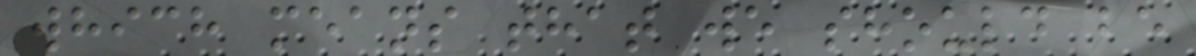which means that we should be
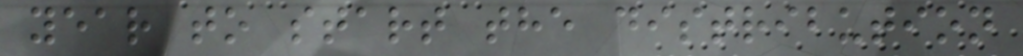year to start the distribution
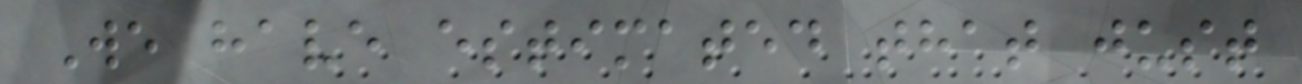We have estimated that just
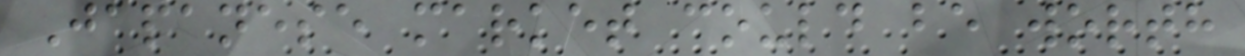Japanese market could be worth
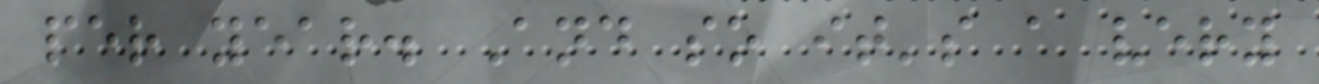per year. And so it's a very
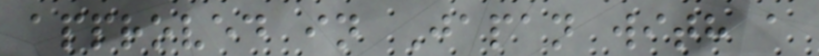approved in Japan with a
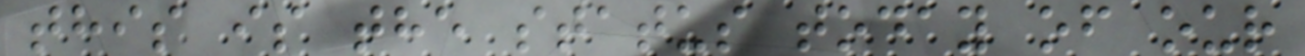this is the status today of our
